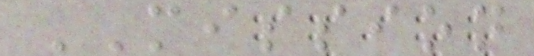MISSION
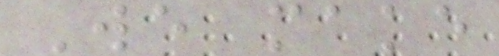We make
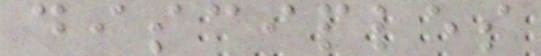disciples
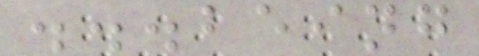...being
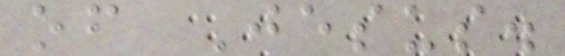of Jesus.
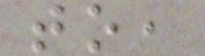to,
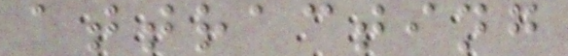attracting
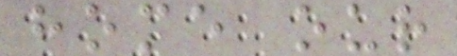home our
